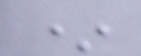*
